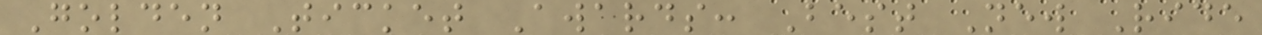Golden Ticket Awards: Best New Ride
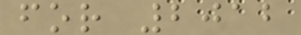for 2012
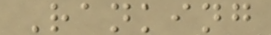Ranking
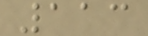113
